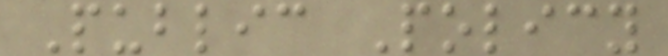Public Policy
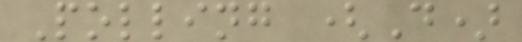Polling (D)
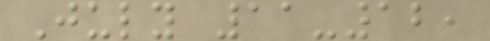July 11-12,
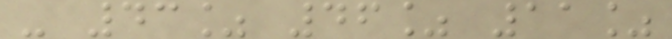- 43% 46% 11%
